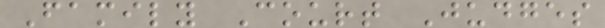Family Court Judges
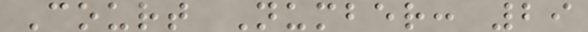Court Number: 29
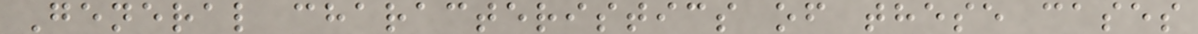General characteristics of these cases
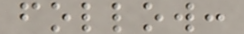follow:
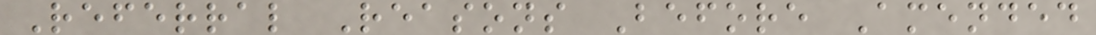Referral Reasons Before Amended
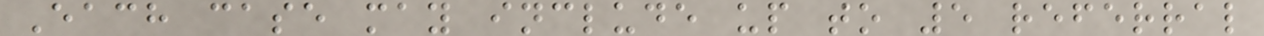Each case may include up to 5 referral
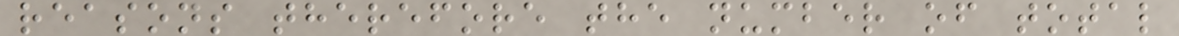reasons therefore the number of total
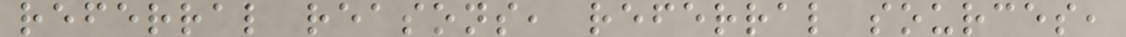referral reasons, referral sources,
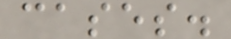cases.
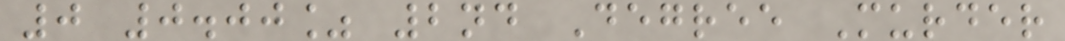0 0.00% 2nd Degree Murder
